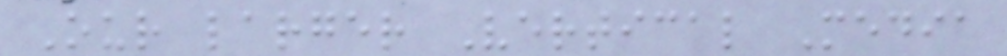Our larger Vertical Media
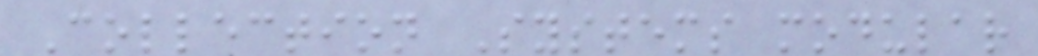Collection Systems modular
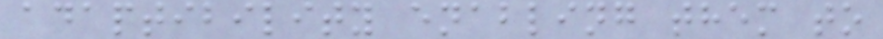adaptibility enabling them to
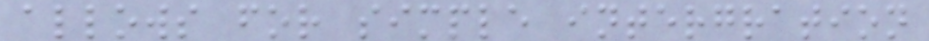allows for simple intergration
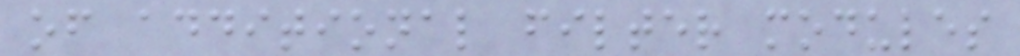of additional filter modules
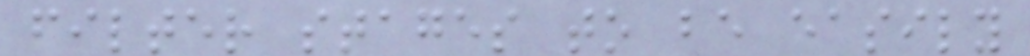filter stages to be easily
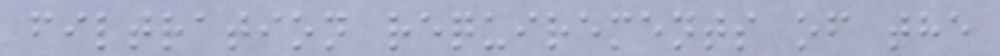filtration requirements of the
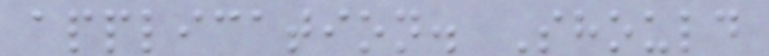application. Should
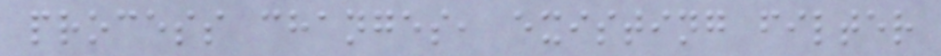process changes, existing filter
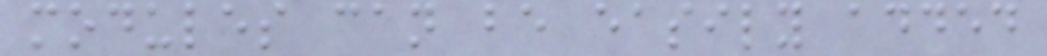modules can be easily added
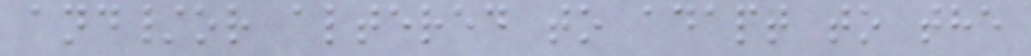and/or altered to adapt to the
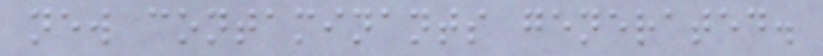new contaminants generated.
